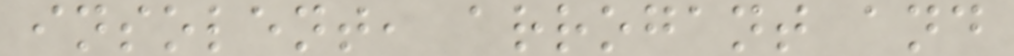insolent, arrogant and
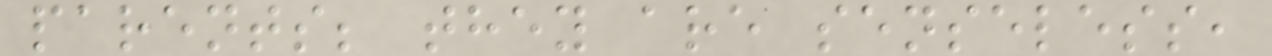parents; they are senseless,
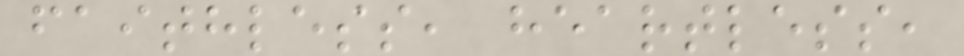faithless, heartless,
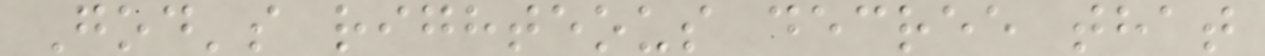God's righteous decree that
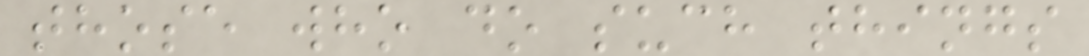those who do such things
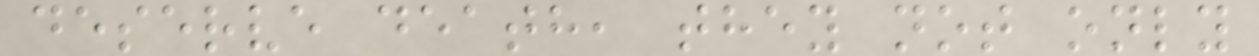deserve death, they not only
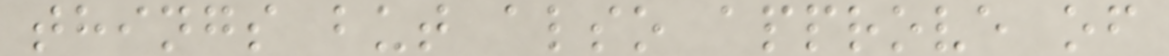things but also approve of
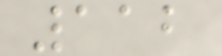112
